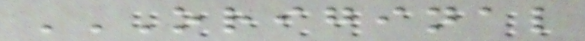ORIGINAL
